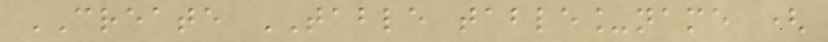CREATE TABLE table_name (
